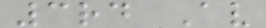3rd Av
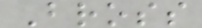Bross
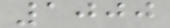1000
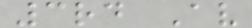3rd Av
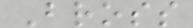Bross
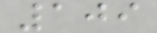109
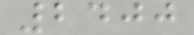2400
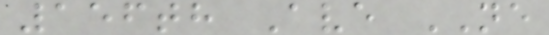156th Ave NE
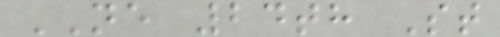NE 24th St
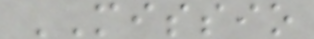MISSIO
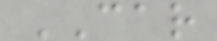CAR
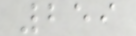259
